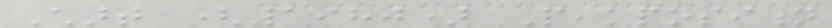Chart (1980) Peakposition
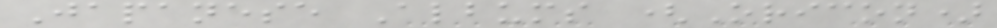Japanese Albums (Oricon)
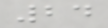24
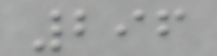296
